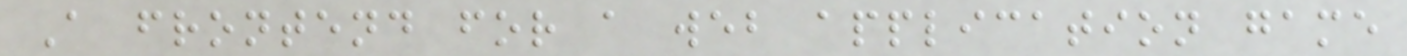A frontend for a web application game
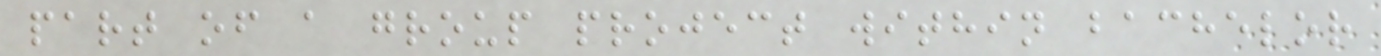part of a group project within bachelor
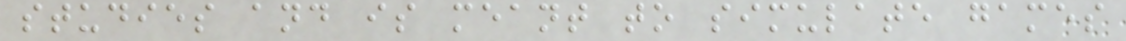studies and is meant to simulate games
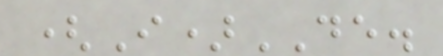(I)DE.
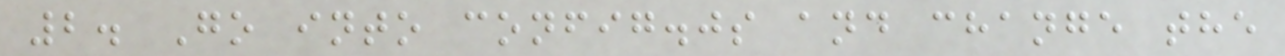2. Go into config.js and change the
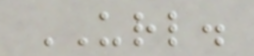URL.
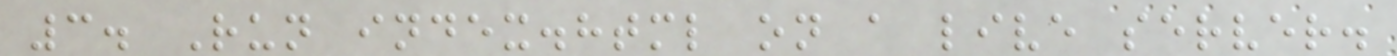3. Run index.html on a live server.
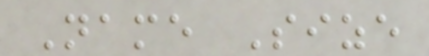Name Size
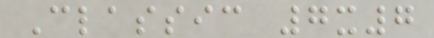Classic 7x7
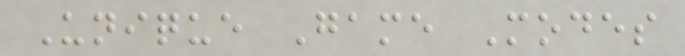Unique Game Modes
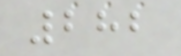282
